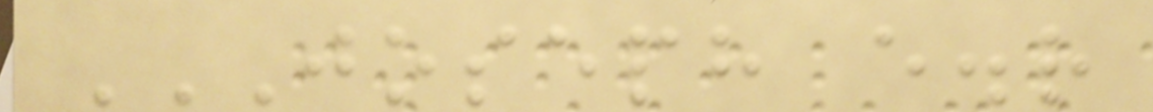JOSEPH E.R
